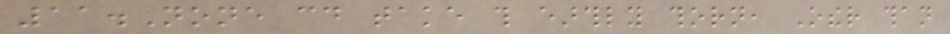11.None could take this earthly thorn, Other than
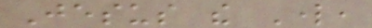Jesus the Lord,
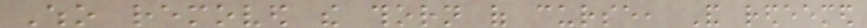Who removed the thorn of curse, And redeemed
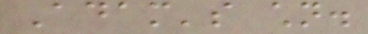Adam's children.
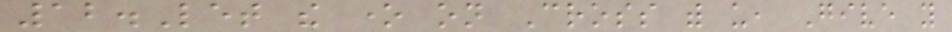12.Let the one on Cross with us, Give you
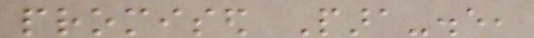promised Para-dise,
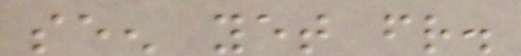seen yet friend.
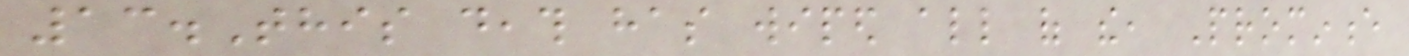13.This death has wiped all of the, Prominence
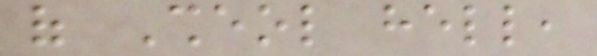of Sheol hell,
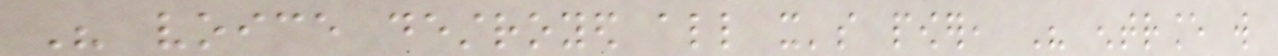His voice destroyed all it's power, His entrance will
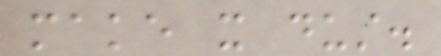make it dust.
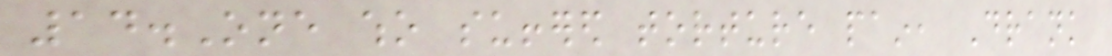14.One who suffered torture pain, Drank
